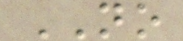NO
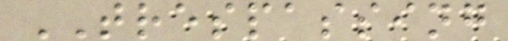TRESPASSING
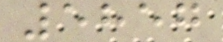5857
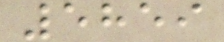5859
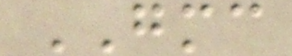GMC
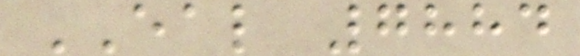EAL 7884
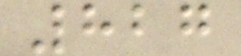827
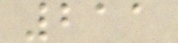211
